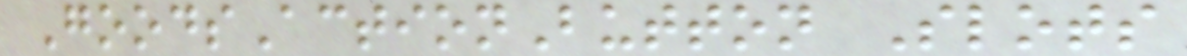GoodsActionButton Slots
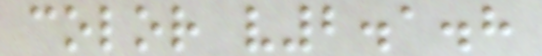color v2.1.8
